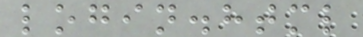login.html
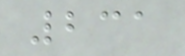231
